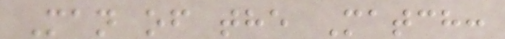Man of the Match:
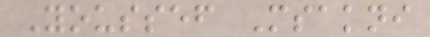Youssef Msakni
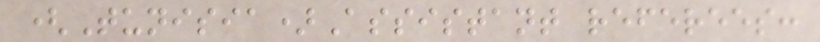(Tunisia)Assistant referees:
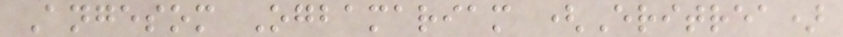Angesom Ogbamariam (Eritrea)
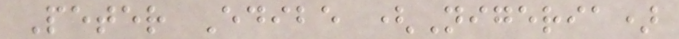Peter Edibe (Nigeria)
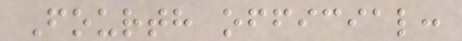Fourth official:
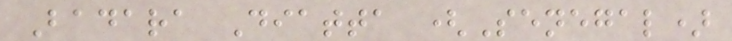Badara Diatta (Senegal)
